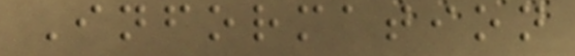Information
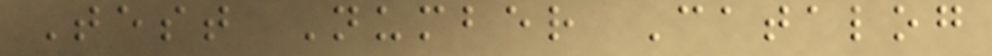Test Number Catalog
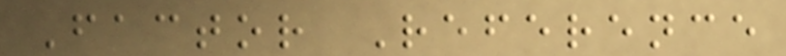Factor Reference
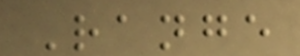Range
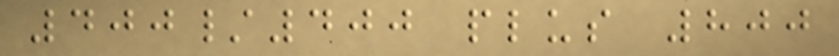400/400 plus 800
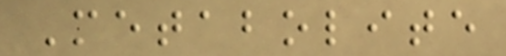Metabolite
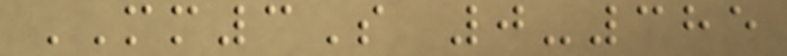MM3S 0-385
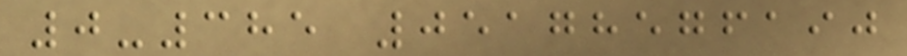0-385 05178576190
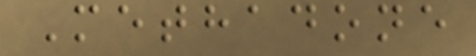Methadone
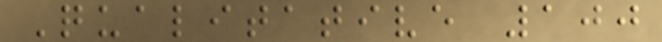Qualitative 100
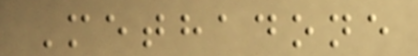Methadone
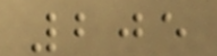205
